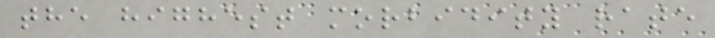the highest morbidity rate
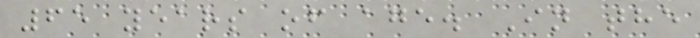65 years of age. In the
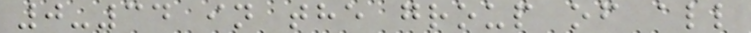0-34 in the group of all
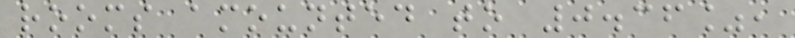rooms amounted to 0.36%,
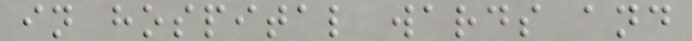in hospital wards and
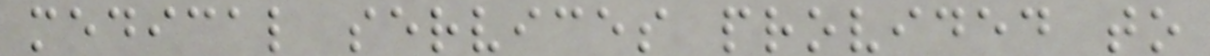medical services provided to
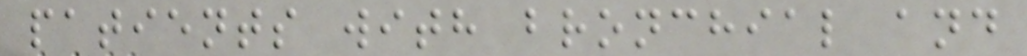patients with bronchial and
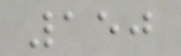150
